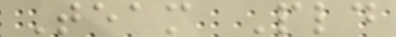Team Pld
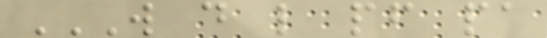W D L PF PA
